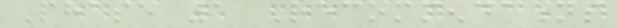Phase 1 Recommendations
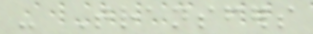- Transfers
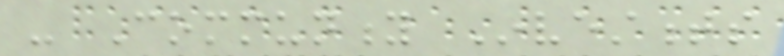- Community Investments
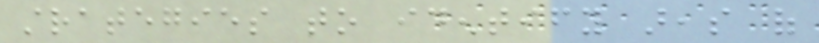strategies to identify areas of
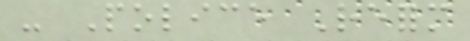- Police Reform
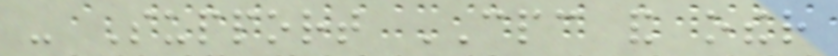- Support CPC and other
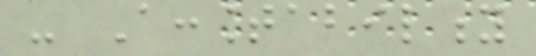- Accountability
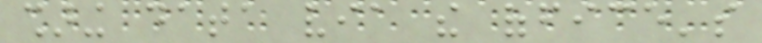sharing data via the office's
